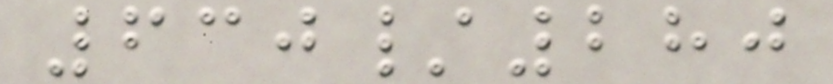630/280
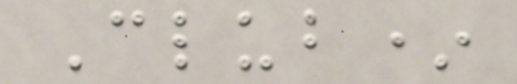Club*
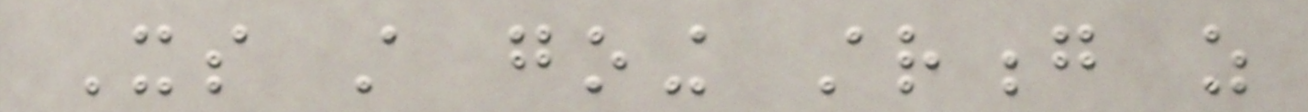Its still going strong as
